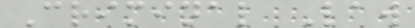Criminal Law
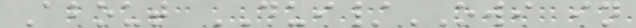About DUI/OWI in
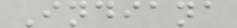Indiana
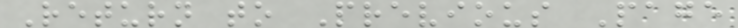Return to Previous Page
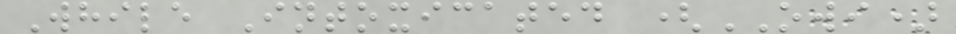While Intoxicated (OWI)
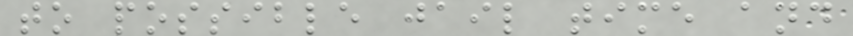to possible jail time and
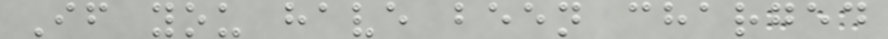If you have been charged
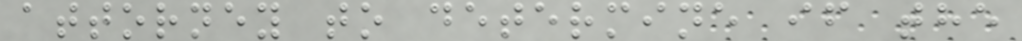attorney to determine if the
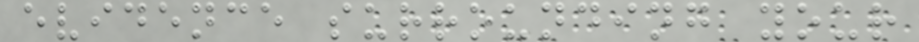evidence surrounding your
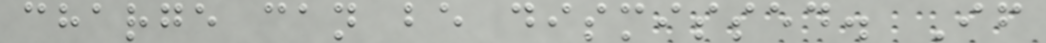charge can be dismissed. If
